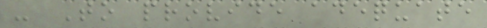- To provide adequate
